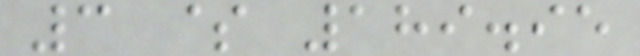3 $ 189.95
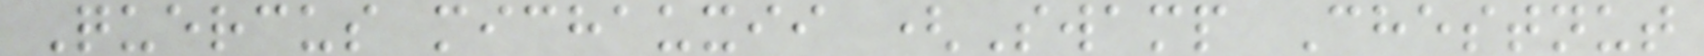Quercus michauxii (Swamp Chestnut
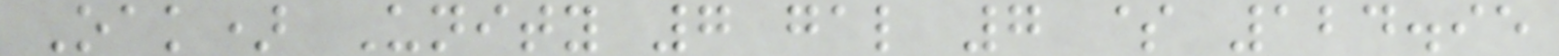Oak) Unity 7 gal 7 $ 124.95
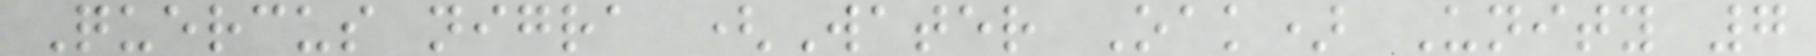Quercus nigra (Water Oak) Unity 7
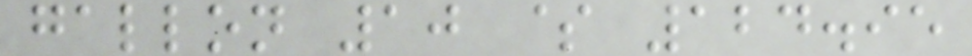gallon 10 $ 124.95
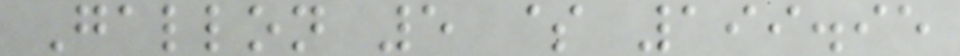Gallon 5 $ 199.95
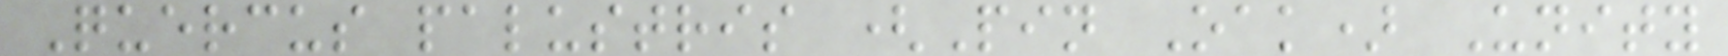Quercus palustris (Pin Oak) Unity
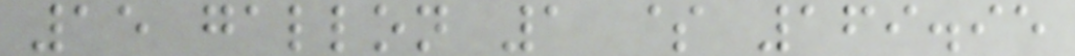15 gallon 1 $ 169.95
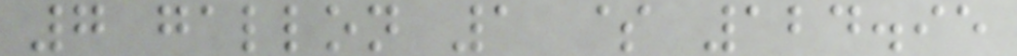7 gallon 1 $ 124.95
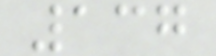137
